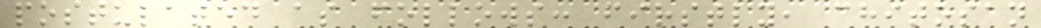postulated as follows: firstly, chitosan
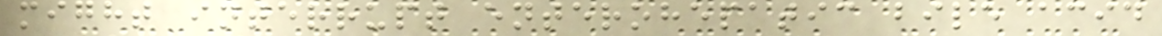might interrupt enterohepatic bile acid
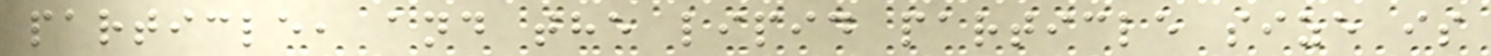particle, and the lipid particle size is
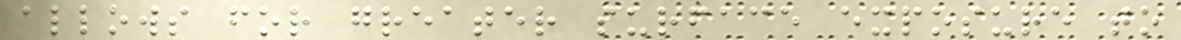allows for greater surface exposure to
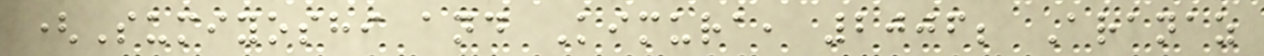(Sumiyoshi and Kimura, 2006; Aranaz
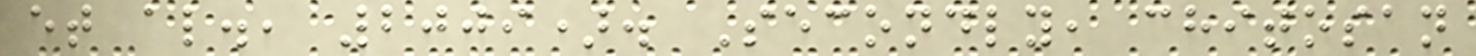et al., 2009). Secondly, chitosan
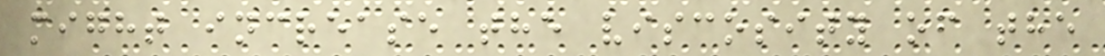might increase the viscosity of the
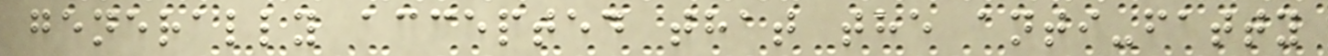generally accepted that the anti-fatty
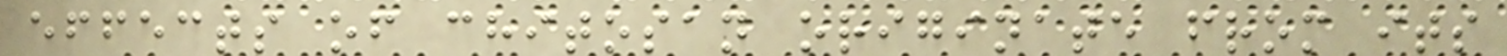effects of chitosan originate from its
